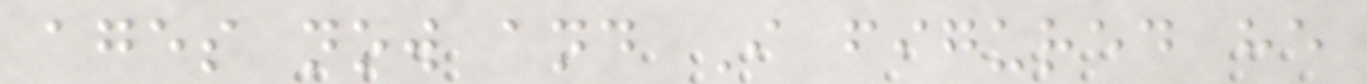ages now and I figured he
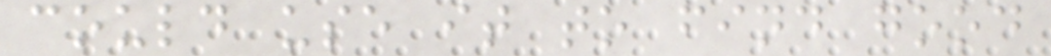could use it to find good
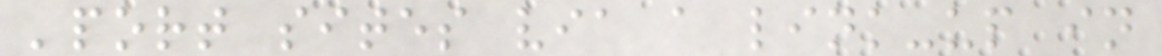'port sites via a link-up in
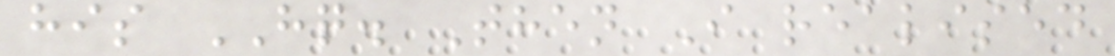his HQ. Then I realised
